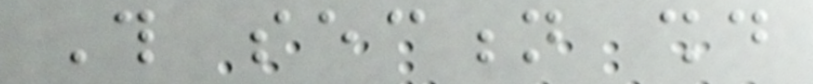This section should
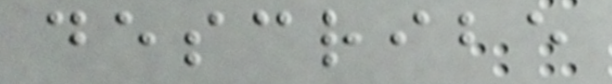describe
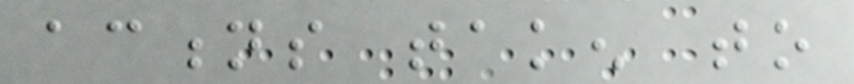actions taken to
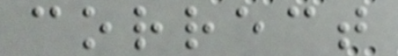correct
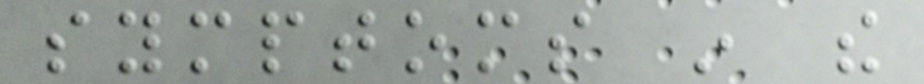symptoms in the
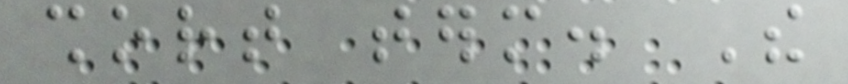short term. The
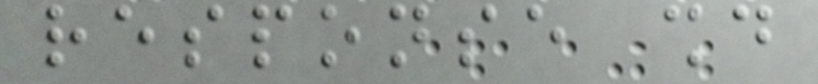response should
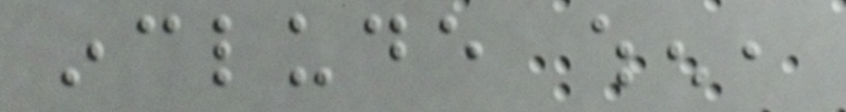include when,
